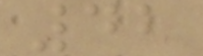42
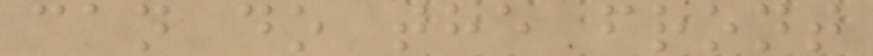can do the front
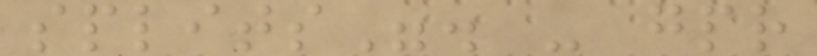splits". - gpr
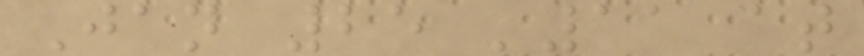Jan 25 '11 at
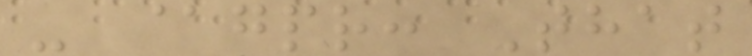- @gpr: That
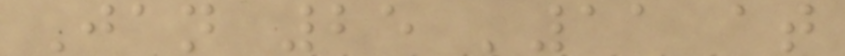Jan 25 '11 at
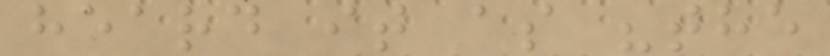heard it as "the
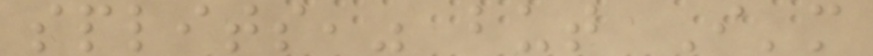splits," but I'm
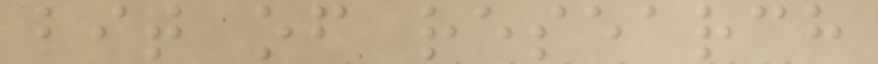bit of research
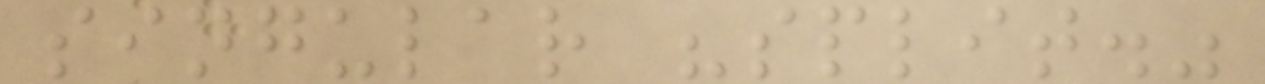singular "split."
